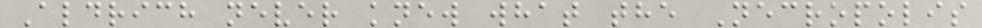Aldrich never knew what the Necropolis
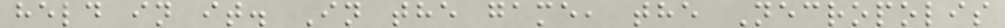held in it. In the game, the Necropolis
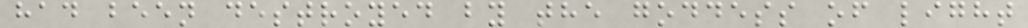had been destroyed by the goddess of light
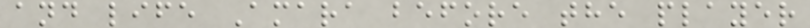and life Amara before the player
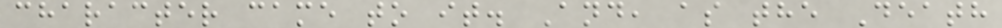character came to it. And, as the Death
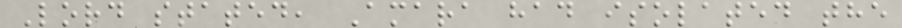Lord stated, Amara had isolated the
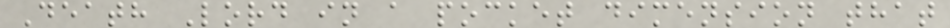Death Lord in a pocket dimension that
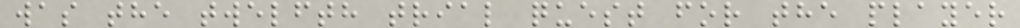was the twelfth trial quest for the player
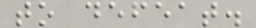to defeat.
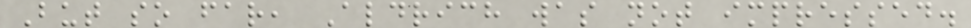But so far, Aldrich was not impressed.
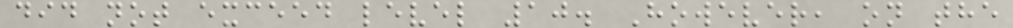did not exceed level 10. However, on the
